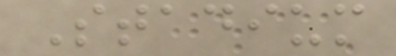Stadium
